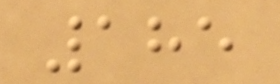185
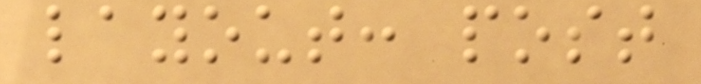layout: post
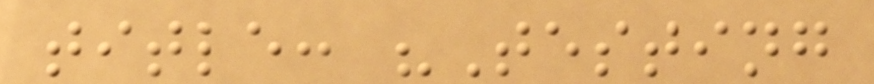title: "Testing
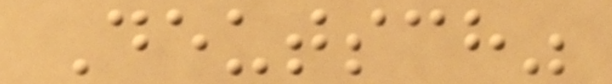Deutsch"
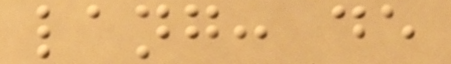lang: de
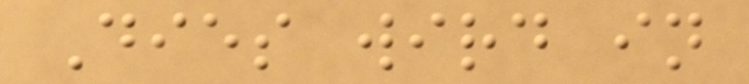Dies wird in
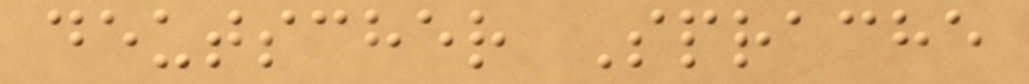deutscher Sprache
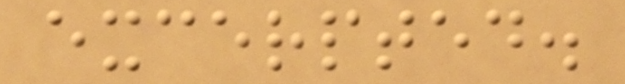excerpted.
